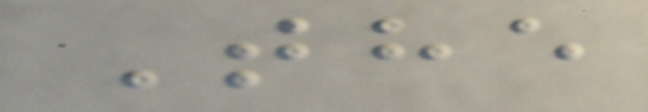The
